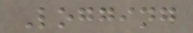Logging
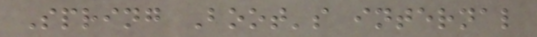Spring Boot's internal
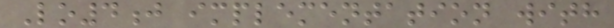Lo4j implementation with
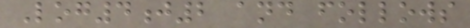Log4j2 and follows
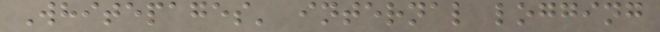Whitepages' internal logging
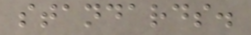standards.
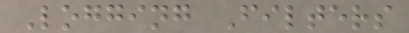Logging Filters
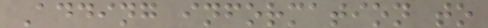Adding information to
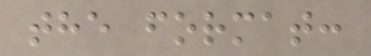the format:
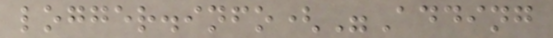logger.info("Adding
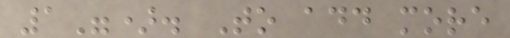1"). To add more
